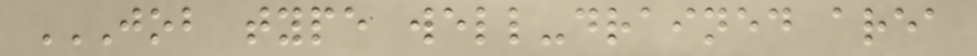JOB TYPE WELL-DRAINED AREA
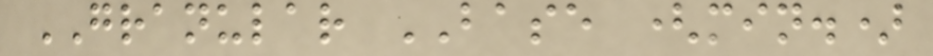GRANULAR BASE (min.)
